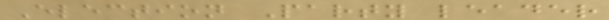Election Party leader
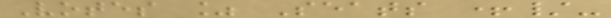Votes % Seats +/-
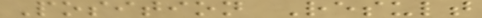Position Result
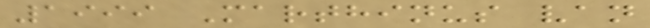1999 Marthinus van
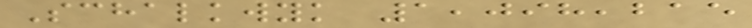Schalkwyk 1,098,215
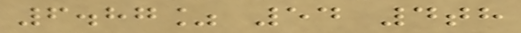6.87% 54 4th
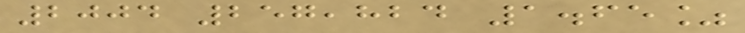2004 257,824 1.65%
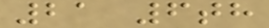21 6th
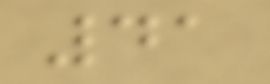41
